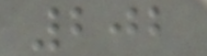202
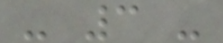- 3 -
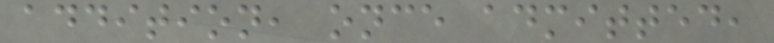addition, once admitted,
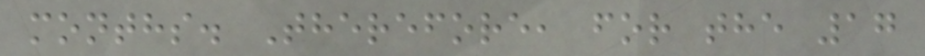months. Therefore, for the 17
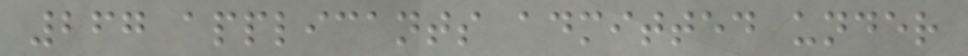267 applicants admitted under
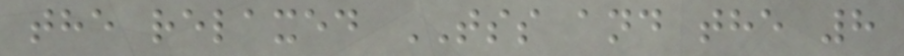the relaxed TSS and the 8
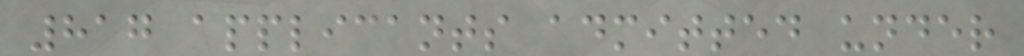817 applicants admitted under
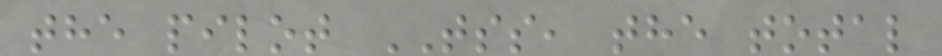the pilot TSS, the total
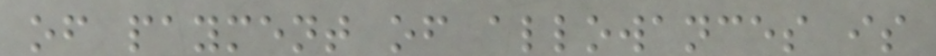of payment of allowances is
